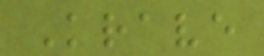Krave
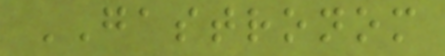GASTRONOM
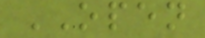OPEN
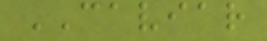CAVIAR
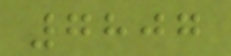7807
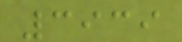3939
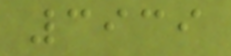3939
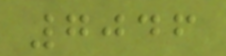7046
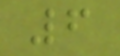6
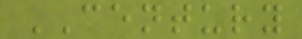CENTURY
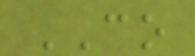CO
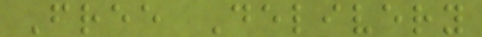Free Delivery
